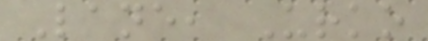Lane, Urko
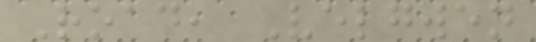Road, Velgwen
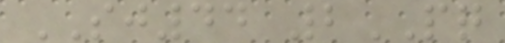SJ44 2PQ
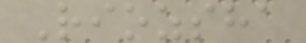Riozsha
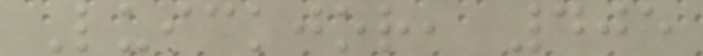Luickjor, 405
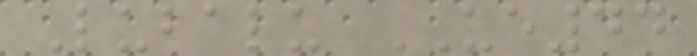Lubalu UE44
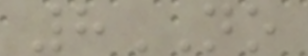8NO
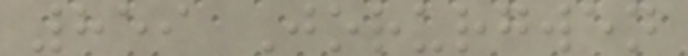859 Jorurgwen
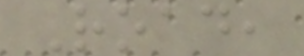Road,
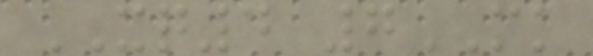XQ4 7MK
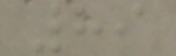89
